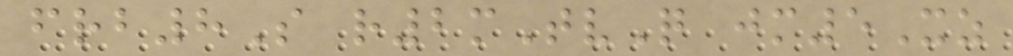frb8S r2mTvQ jm5Xz
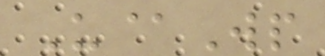U@Wp
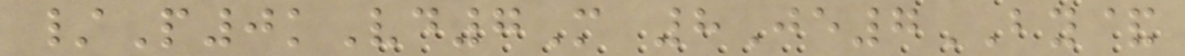/P0kVd7M 8Je7BY&
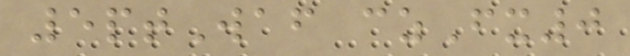5ptWaf czFx0
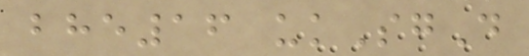bhe16 ukSgD
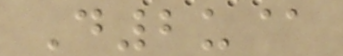D2u@
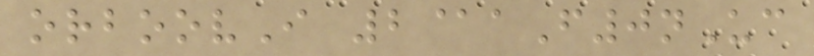orboovI 2@aF0nUc
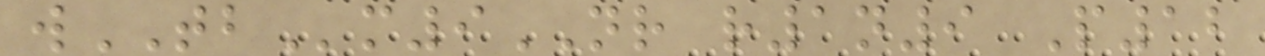wTBm9NR r1n9 P12
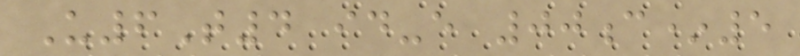U6T4 id-e 00c*5
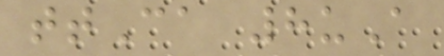ttCa 8uA
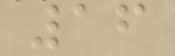16
